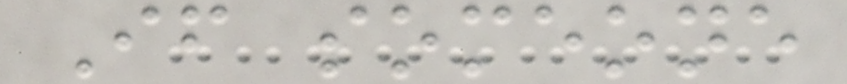If someone
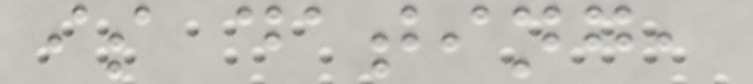is dating,
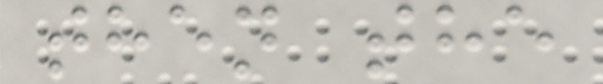then the
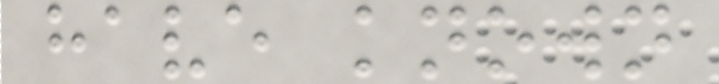have known
